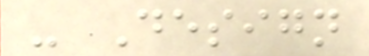- Design
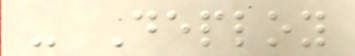- Deploy
